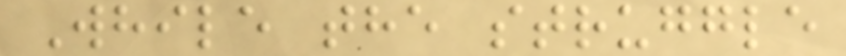While the struggle
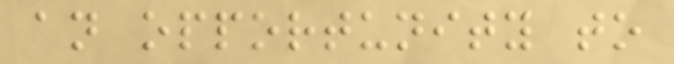an opportunity to
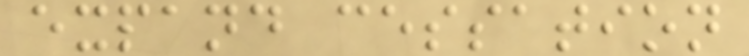expand cessation
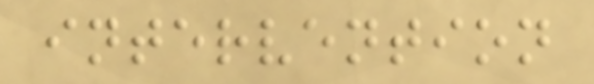intervention
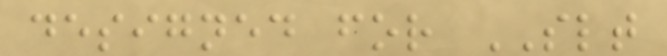designed for SLT
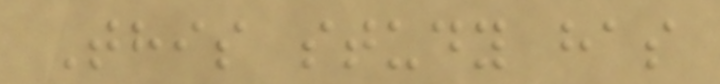This study has
